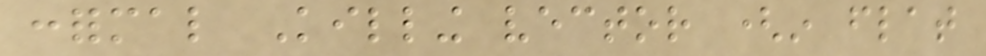conformal Killing vector (in flat
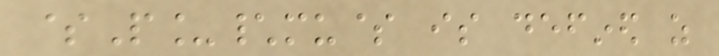$P_\mu$ is defined as
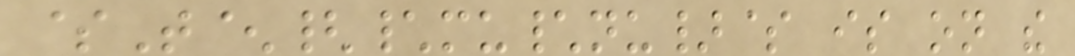$T^{\mu\nu}$ is on the
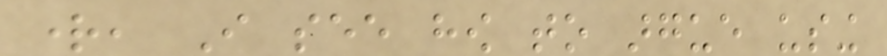right, I see how to argue using
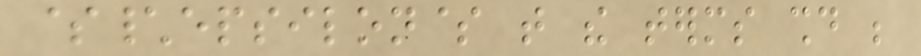$\epsilon$ that the terms should be
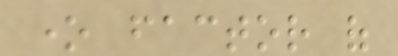one factor of
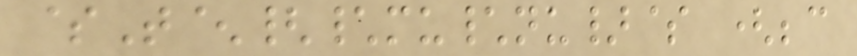$T^{\mu\nu}$ (because
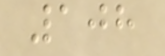108
